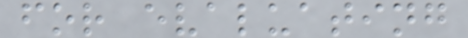for evaluating
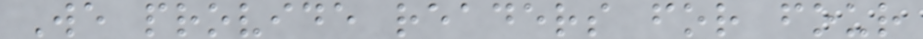We provide readers for four
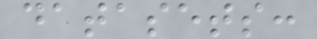datasets:
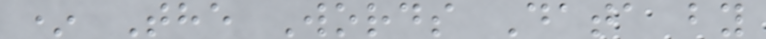* The Words Data by
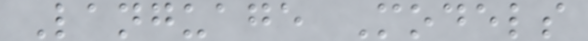Language Models
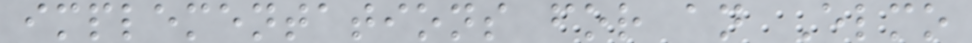implementations for an Elmo
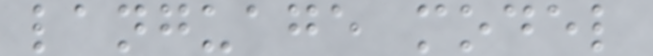language model
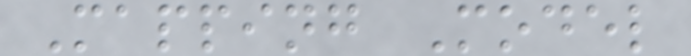Mapping Model
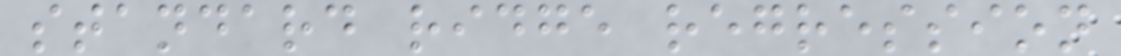standard ridge regression
